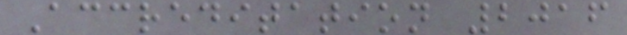Accreditation 2016
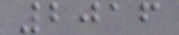2016
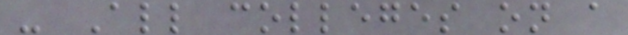- All colleges on a
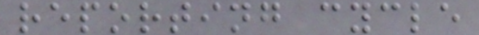reporting cycle
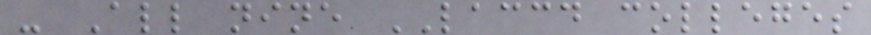- All nine LACCD colleges
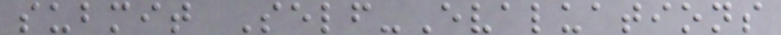submit Self-Evaluations
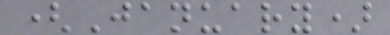(January)
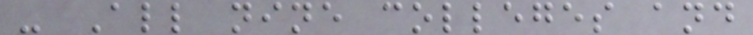- All nine colleges and
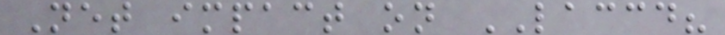Net impact on LACCD?
